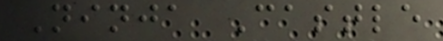Ninja Castle
